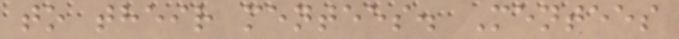to their mentees. Mentees
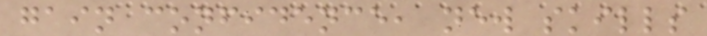gain confidence, new skills
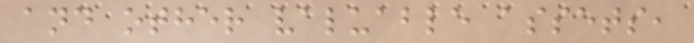and other valuable assets,
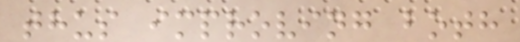thus improving both
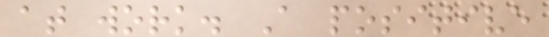at work. A positive
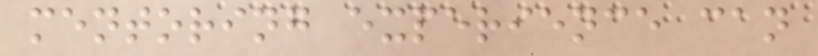mentoring experience can
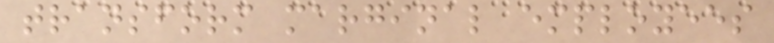transform marginal employees
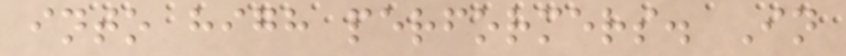into high performers. In
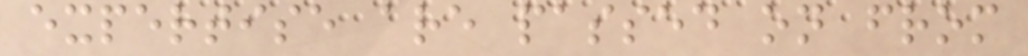expertise are passed on from
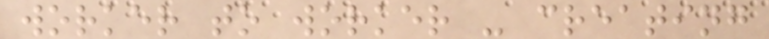worker to worker - creating
